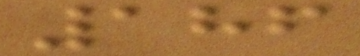186
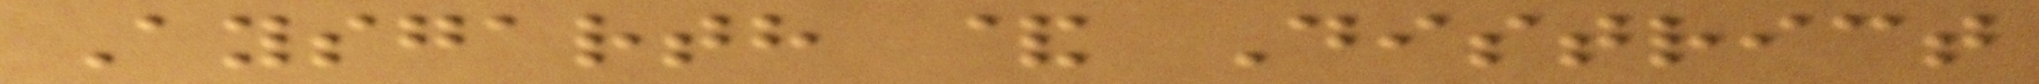Aysgarth & District
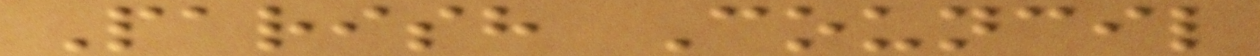Parish Council
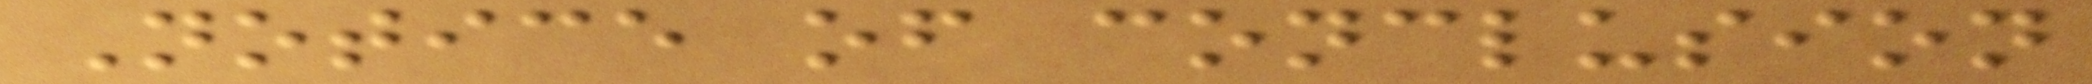Notice of conclusion
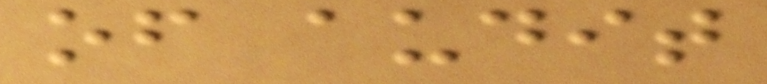of audit
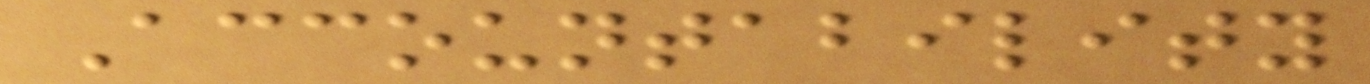Accountability
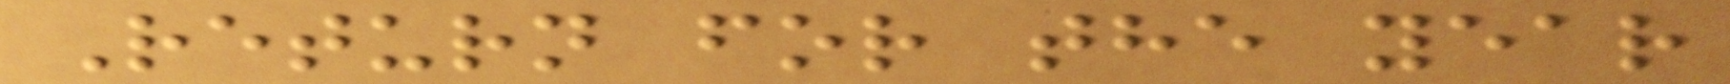Return for the year
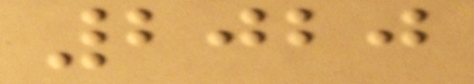2020
